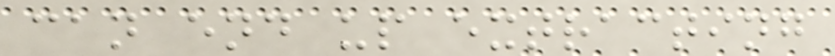can end up extracting
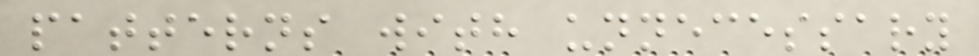patterns with unnecessary
